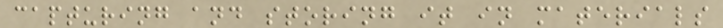capturing and storing it in materials
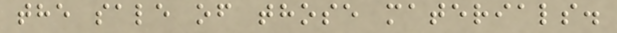the sale of those materials.
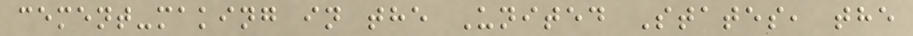cement-making in the United States, the
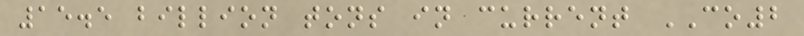15.5 billion tons in current CO2
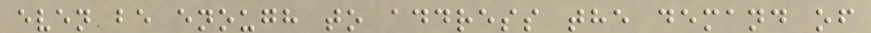even be enough to address the demand of
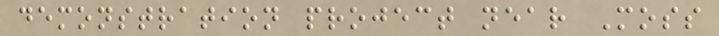demonstration project near Moss
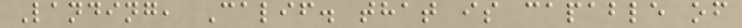Landing, Calif. that is capable of
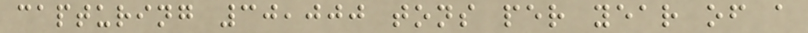capturing 30,000 tons per year of a
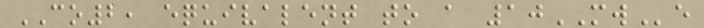CO2, equivalent to a 10MWe
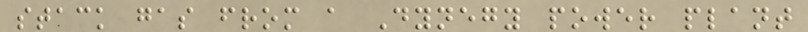stack gas from a Dynegy power plant
